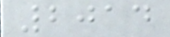2014
